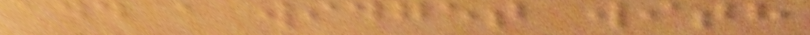add a widget with
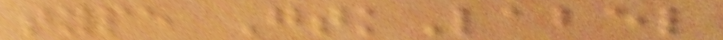type GtkLabel
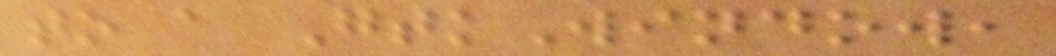to a GtkWindow,
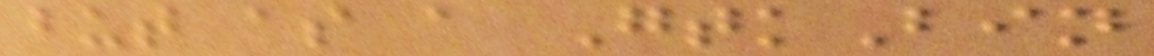but as a GtkBin
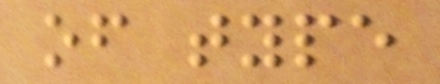of type
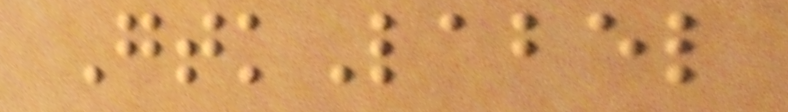GtkLabel
